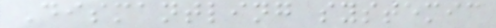Dismantling systemic
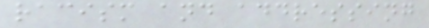racism and addressing
